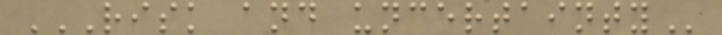RISK AND UNCERTAINTY
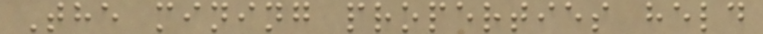The mining properties held
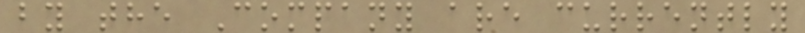by the Company are currently
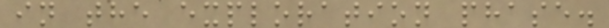in the exploration phase.
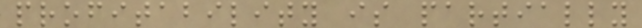profitability is partially
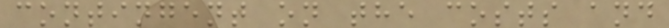contingent on the costs and
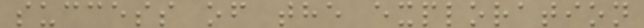success of the exploration
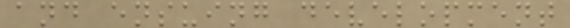and ensuing development
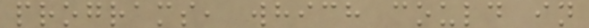programs, which could in
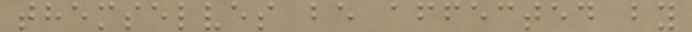themselves be affected by
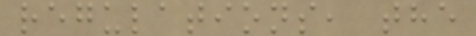regulations, the
